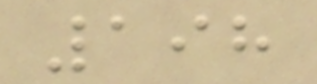198
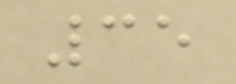35
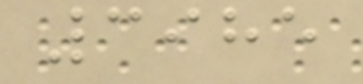3985
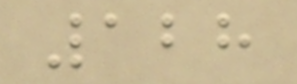128
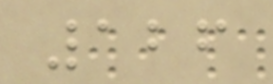126
